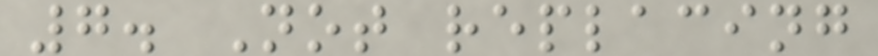7. Not replacing
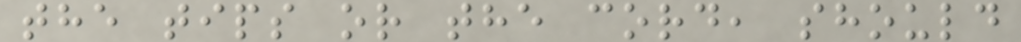the tips or the cord, should
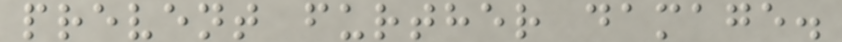prevent further damage.
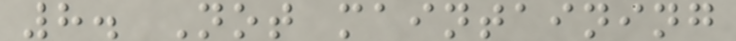8. Not maintaining
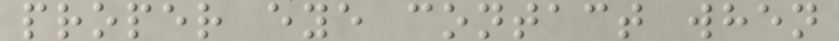proper eye contact when
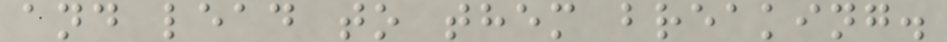and lead to them breaking.
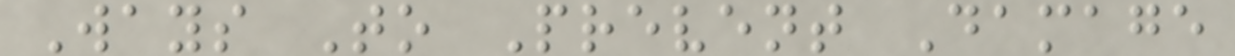Ways To Prevent Damage
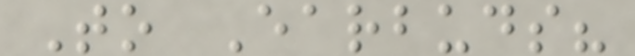To Earbuds?
